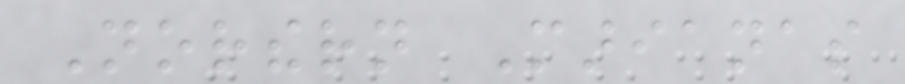Northern Marianas
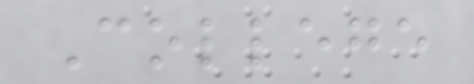College
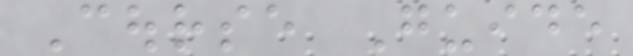Course Guide
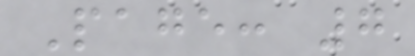Page: 7
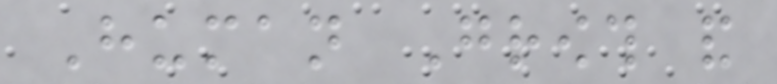Human Growth and
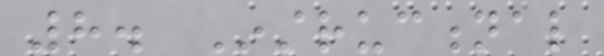8. Instructional
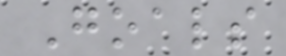Goals
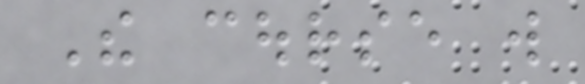The course will
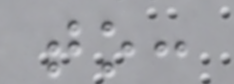to:
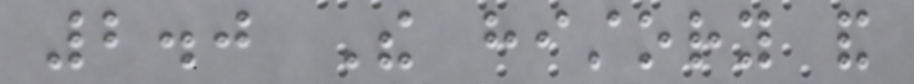2.0 The history and
